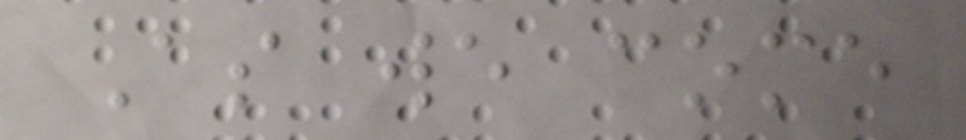As we come
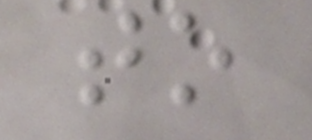to
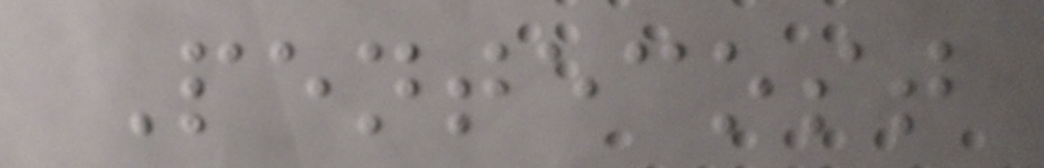Pentecost
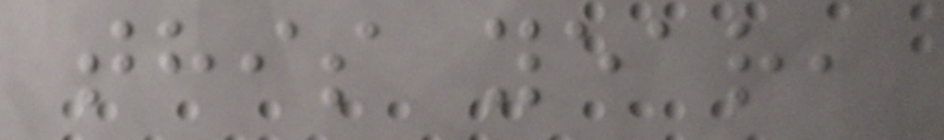this year,
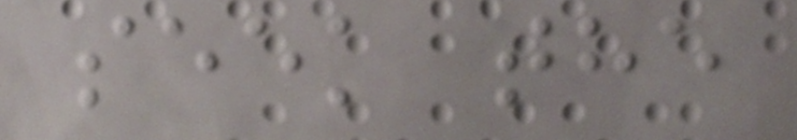seek the
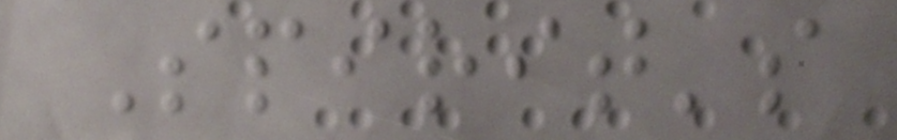Spirit's
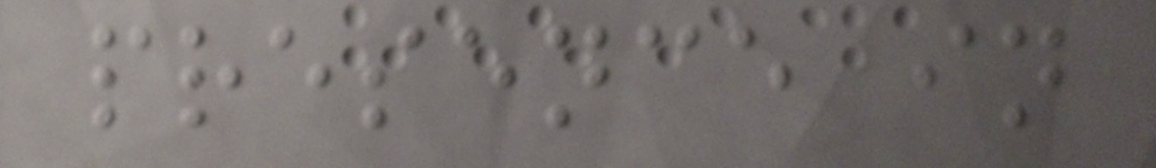presence in
